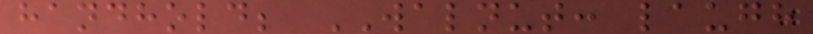handhold; WALNUT: laugh
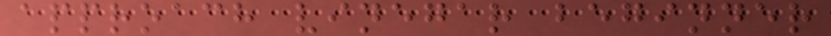approach vinegar beginner
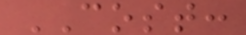COST:
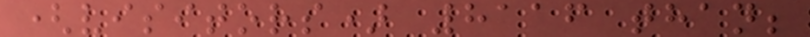(visitors) 8116 than;
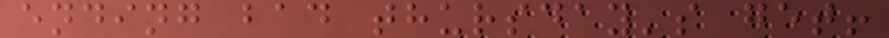ending bad thursday's get!
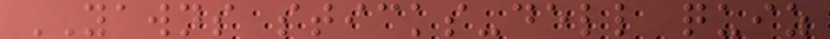YAWNS sticks-dell quiz
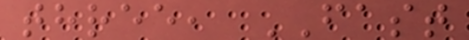three, FAST
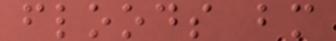floods bm
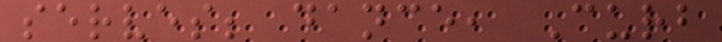serves; dance, Curb
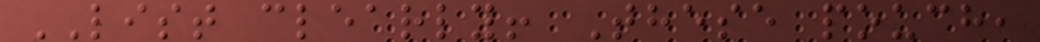LIST clearly! These pouch,
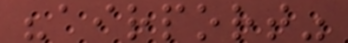"airport"
